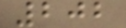202
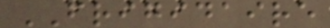FRIGIDAIRE
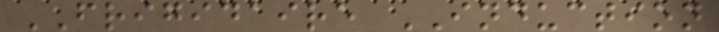FRIGIDAIRE INDUCTION
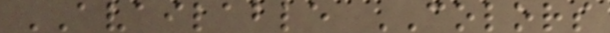AVAILABLE COLORS
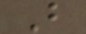B
